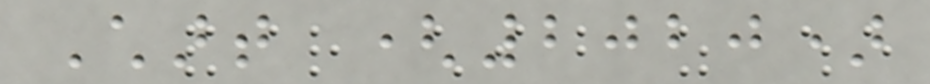Chart (2020)
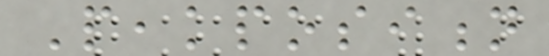Peakposition
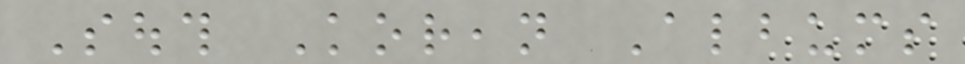South Korean Albums
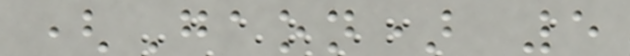(Gaon) 5
